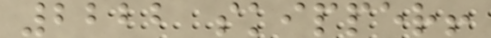2222 skipper!
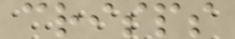crisps
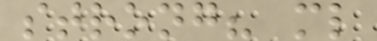strong? ml
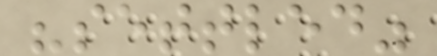"settled"
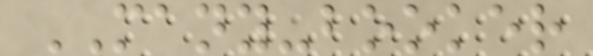MANY-booker
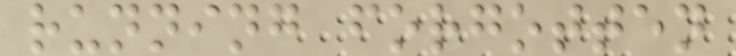running forgotten
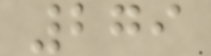279
